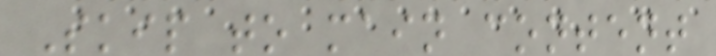Skip to main content
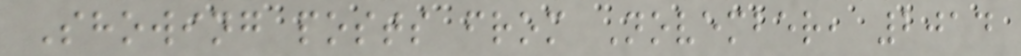Showing posts from November, 2014
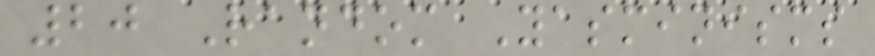20 Random Yasminisms
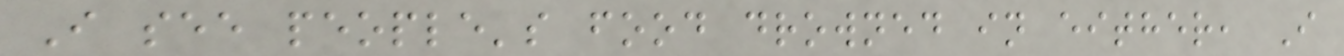I see people's food drowned in either, I
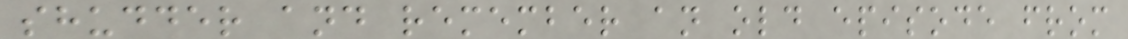shudder and remember an old episode from
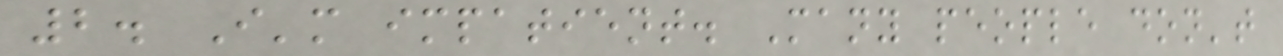2. I'm impatient. Many people don't
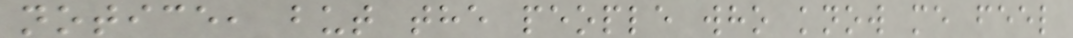notice, but the people who know me feel
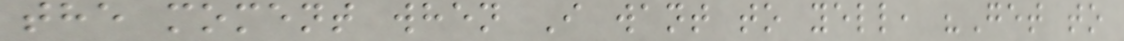the moment when I want to yell, "Get to
